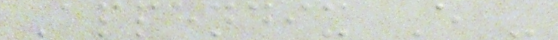Appendix E -
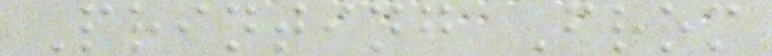Printing From
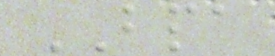BPA
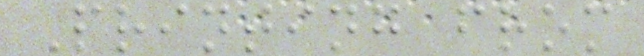Printing from
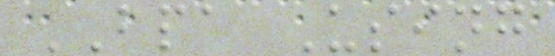BPA Using
